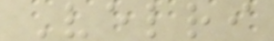Velri
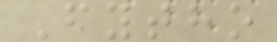Fytho
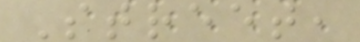Street,
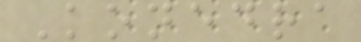Konedra
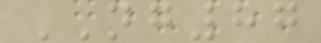NG87
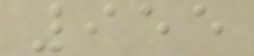955
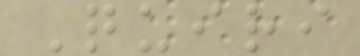Quiri
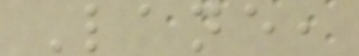Lane,
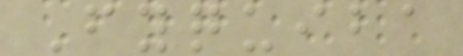Fyquiba
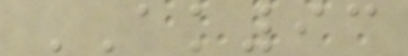AK93
